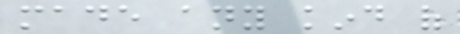made any kind of
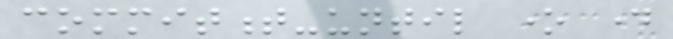commitment-until one day
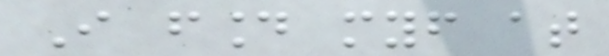I found myself at
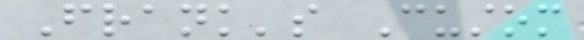Frank's Custom
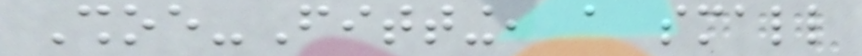Shoe-Fitting, a small
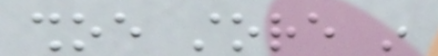shoe store in
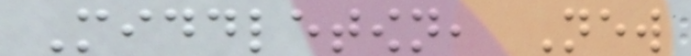Middletown, New
